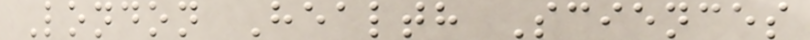London Health Sciences
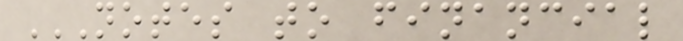NOTES TO FINANCIAL
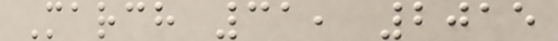March 31, 2015
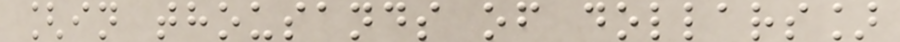[in thousands of dollars]
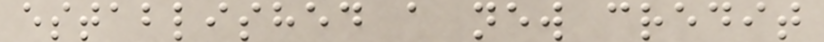established a new credit
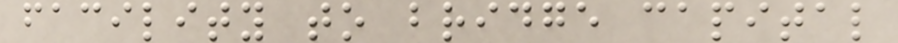facility to bridge capital
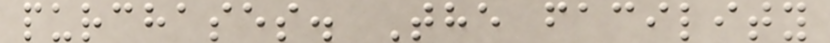purchases. The facility
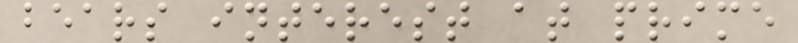bears interest at prime
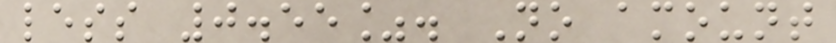less 0.55%. No amount
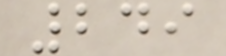249
